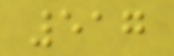517
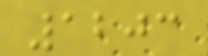1203
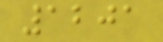1201
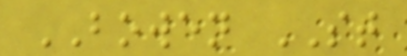BOWEN ST
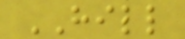HILL
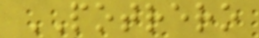POTRERO
